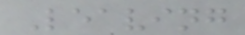Leaving
